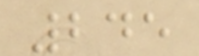245
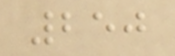250
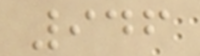946
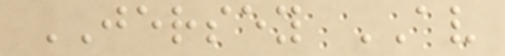JERSEY AV
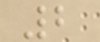2
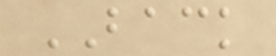BACK
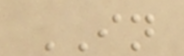IN
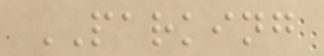PARKING
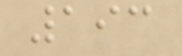193
